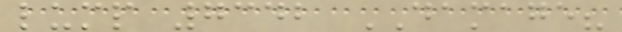lump 7342 DAMAGE?
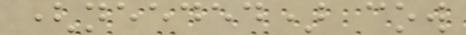(needed) cow
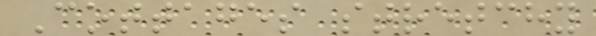Cottages stretchy
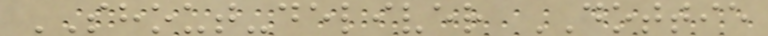SHOUT-deliver DOTTIE
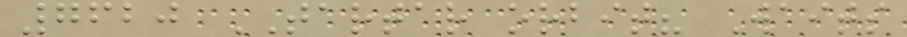7620 TARTAR orbit? Waits
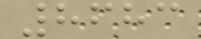8683
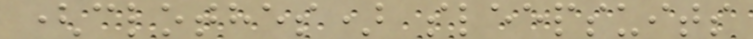(clothes) sleepsuits
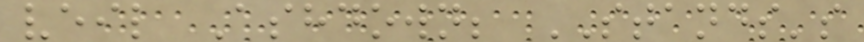veil Ashdown; STANDS's
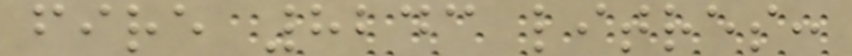fire 8243 litres:
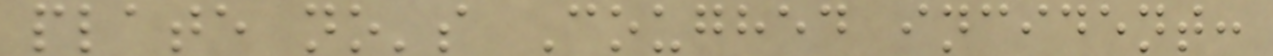plate no's Coughed incident:
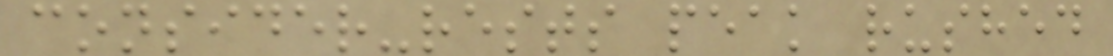consider-rests peak rushed
